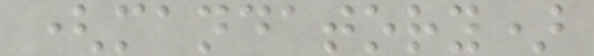(mandatory)
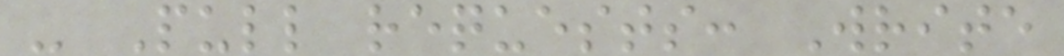- Pull requests: Write
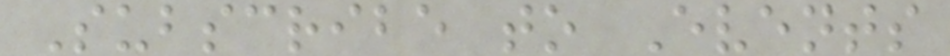Subscribe to Events
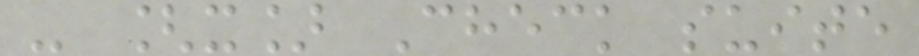- [x] Check suite
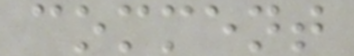comment
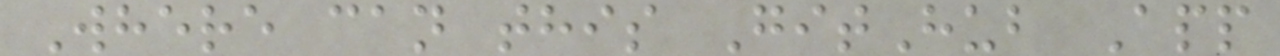Where can this GitHub App
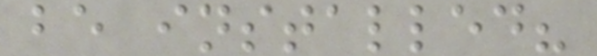be installed?
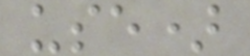use)
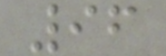96
